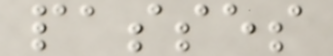passes
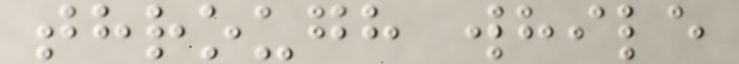through while
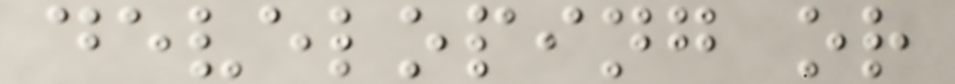developing or
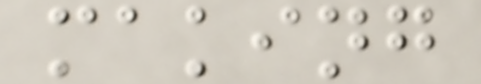making
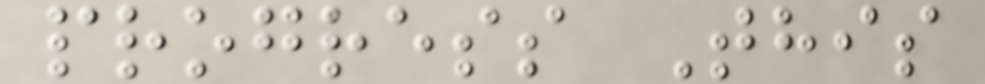progress This
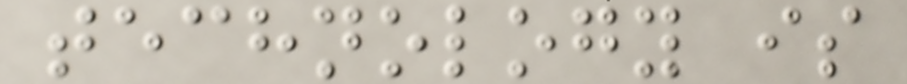technology is
